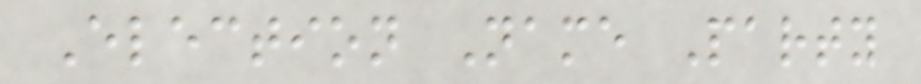Election Name Party
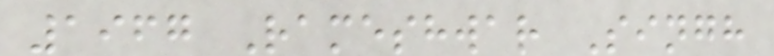1967 Rameshwar Singh
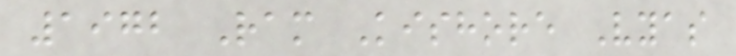1972 Ram Kishore Vyas
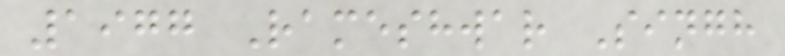1977 Rameshwar Singh
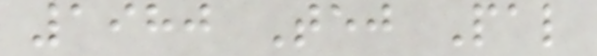1980 Tej Pal
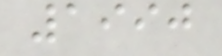1990
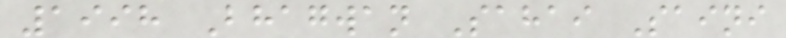1998 Bhagwan Sahai Saini
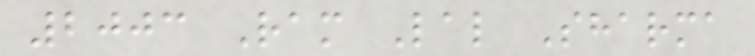2003 Ram Lal Sharma
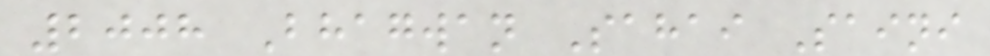2008 Bhagwan Sahai Saini
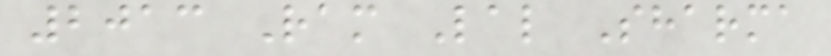2013 Ram Lal Sharma
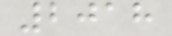2018
